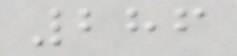286
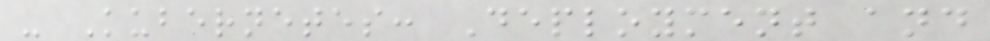- Kubernetes: Deployment and
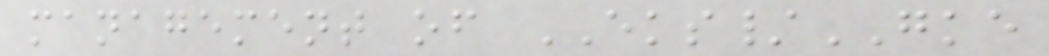management of EKS/GKE
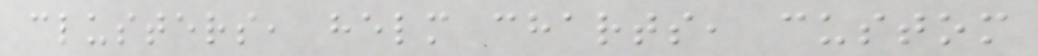clusters, helm charts, custom
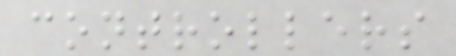controllers
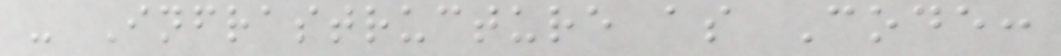- Infrastructure as Code:
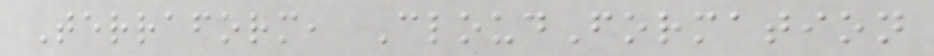Terraform, CloudFormation
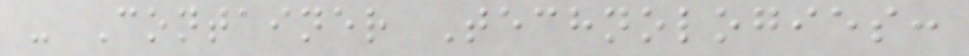- Container Technologies:
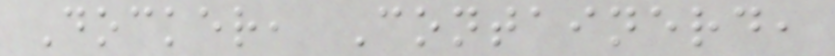Docker, Containerd,
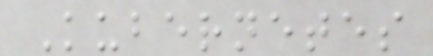Kubernetes
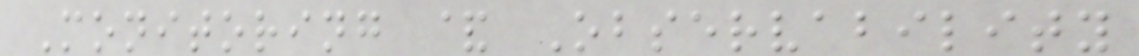Monitoring & Observability
